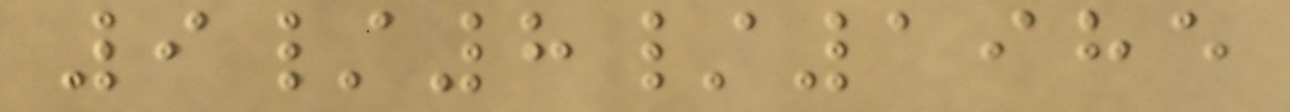9/8/1985
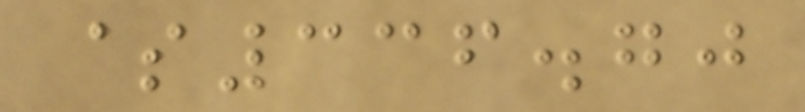$336.70
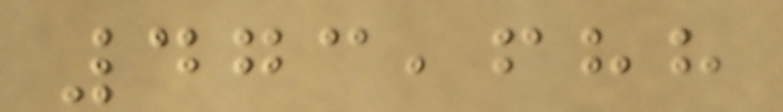473,688
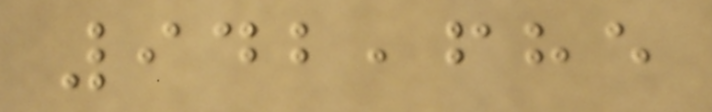942,685
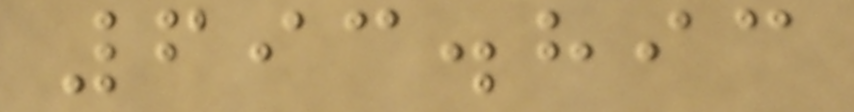693.893
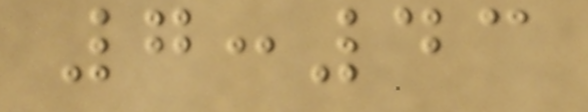7:43
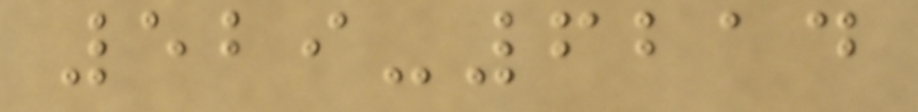529-6214
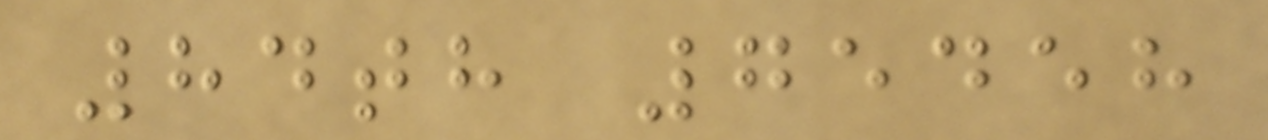84th 75458
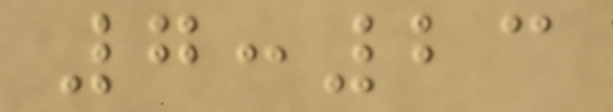7:23
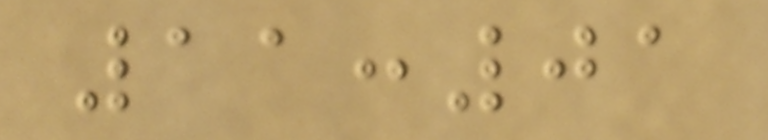11:01
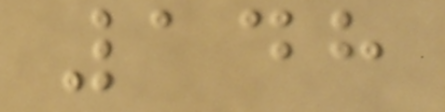148
